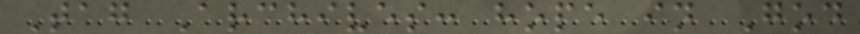Tag Archives: hope in God
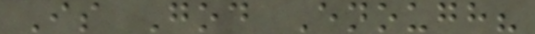Is God Enough?
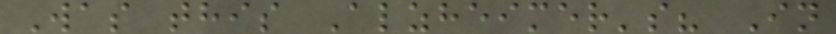Was this Alzheimer's? In
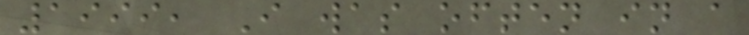1999, I was often in a
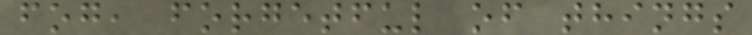fog, forgetful of things
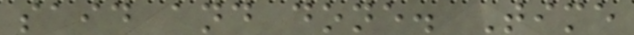said and done. Time
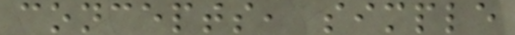concepts, simple
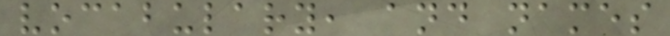vocabulary, and names
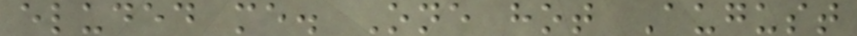eluded me. One hot August
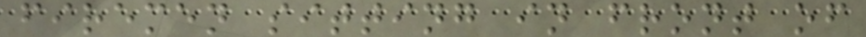firemen sitting in front of
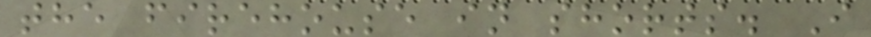the firehouse in shorts. I
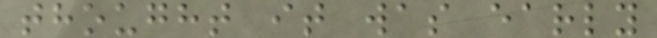thought it was early
